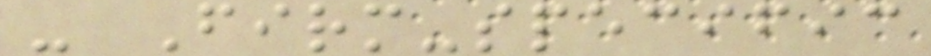- Firm-specific
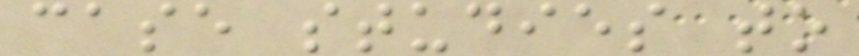case studies to
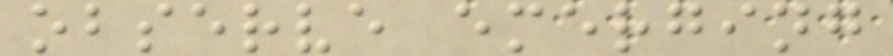observe emerging
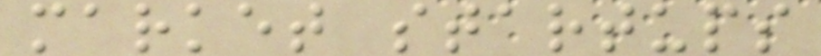market startups
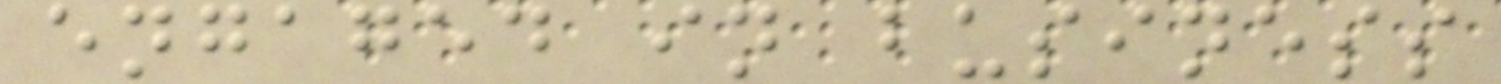engaged in business
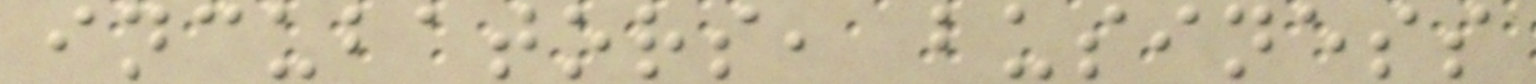incubators, business
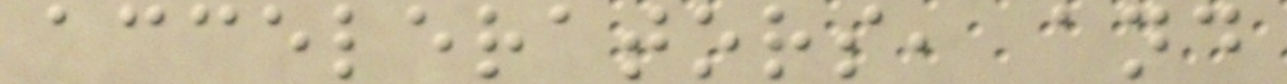accelerators, and
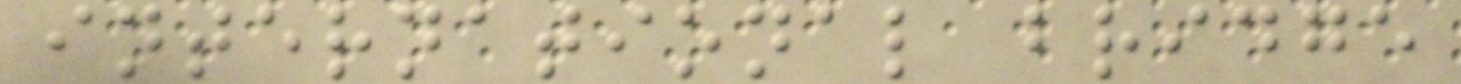international bridge
